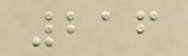216
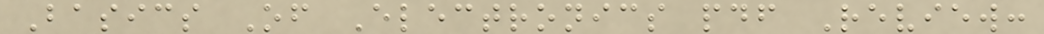Basics Of Electronics pdf Review:
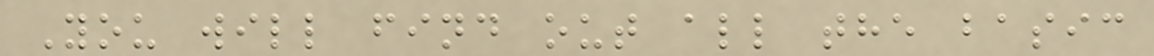You will find out all the basic
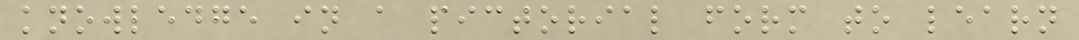knowledge in a pictorial form to learn
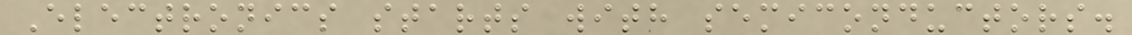Electronics starts with semiconductors.
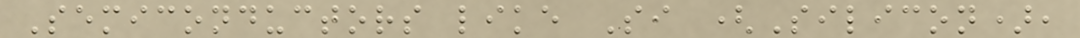Semiconductors like Si (Silicon),
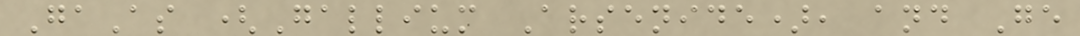GaAs (Gallium Arsenide), and Ge
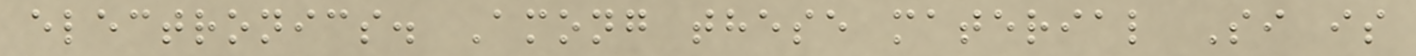electronics. Among these material Si is
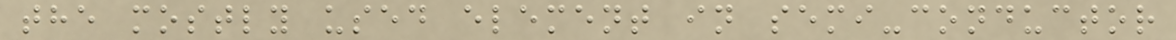the mostly used element in semi-conductor
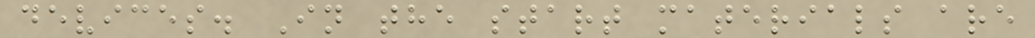devices. In the start materials are
